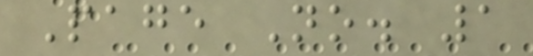Page No. 1
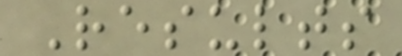Results
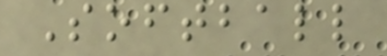Softball
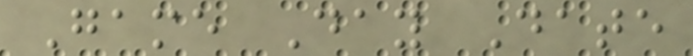Game Day Date
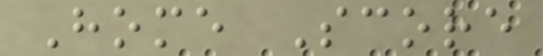Home Score
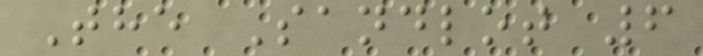The Sandlot 6
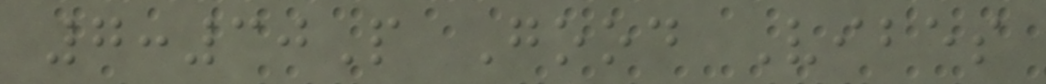7:30P Good Vibes
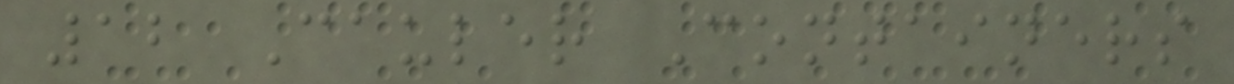12 Cauler Containers
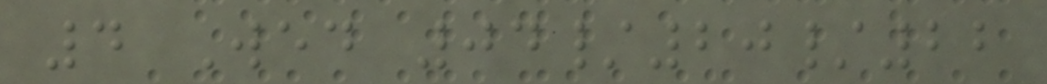4 Wed 04/20/22
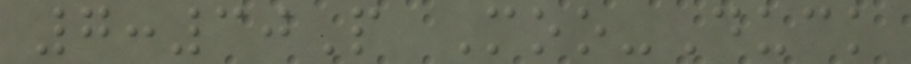7:30P Moo-Duck
